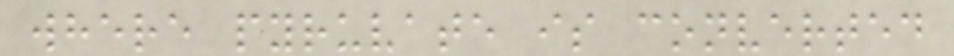where pyruvate is converted
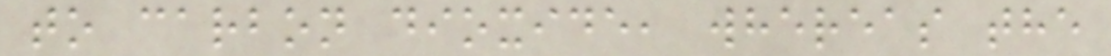to carbon dioxide, whereas the
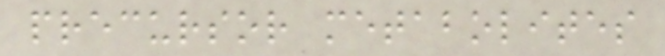precursor metabolites
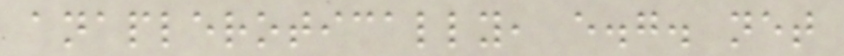anaplerotically, e.g. net
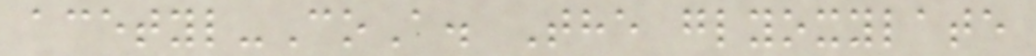acetyl-CoA. The glyoxylate
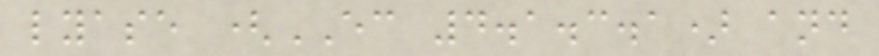lyase (EC 4.1.3.1) and
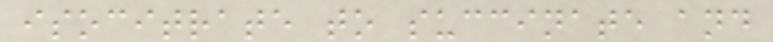isocitrate to succinate and
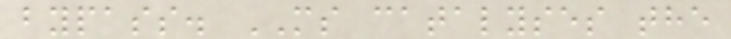bypass. MS catalyses the
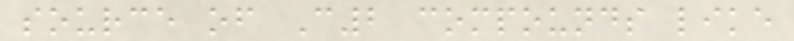source of C2 compounds like
